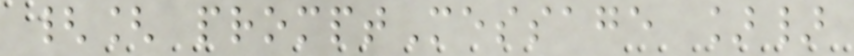{[ promptMessage ]}
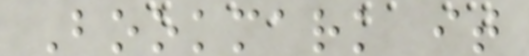Bookmark it
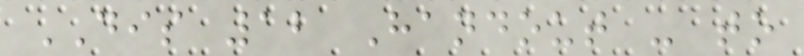DIS 12 Handout - to
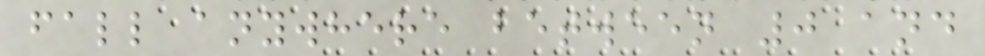fall anywhere between 0 and
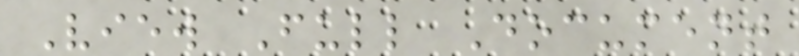View Full Document
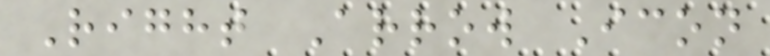Right Arrow Icon
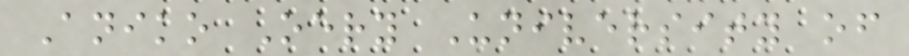Aniko Oery University of
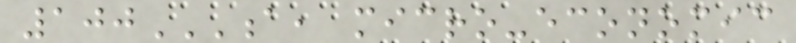100A, MICRO-ECONOMIC
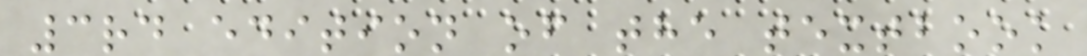3rd edition of the textbook
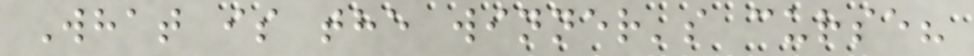What is the winner's curse?
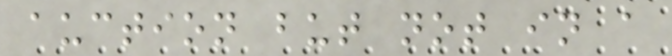auction but not in a
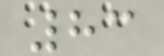83
